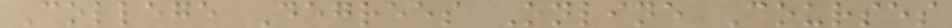College Degrees Online Courses
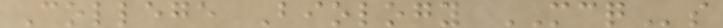College Biology MCQs
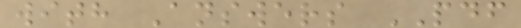with Answers PDF
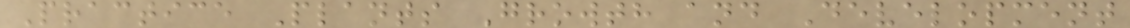Practice Plants Growth and Development
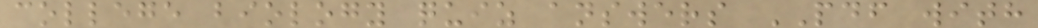college biology quiz answers PDF with
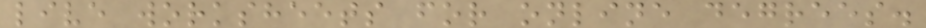live worksheets for online degrees.
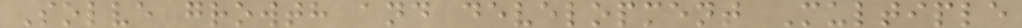Solve growth and development Multiple
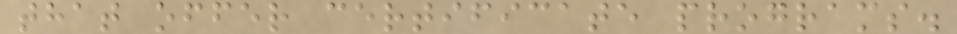that offer certificate programs.
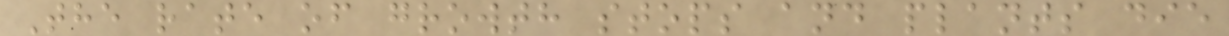The rate of growth stops and plants die
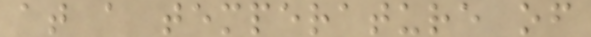at a temperature of
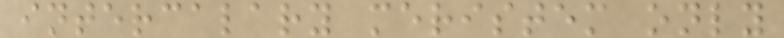intercalary meristem only
